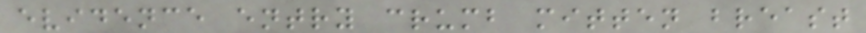evidence entry crumb mitten breast
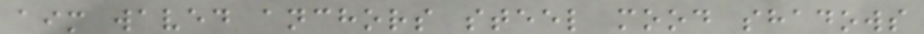aim waved anchors steel mood shadows
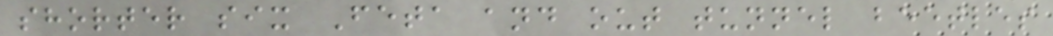shorter six Feta and out tunnel beetles
